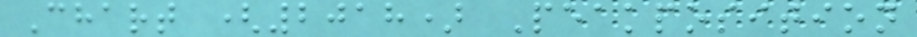Chart (2018) Peakposition
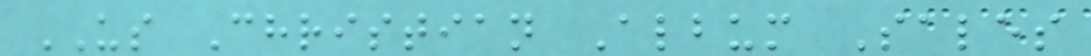US Christian Album Sales
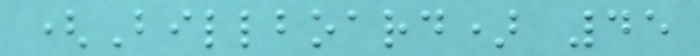(Billboard) 45
